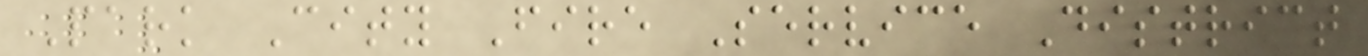Park City Fire Service District
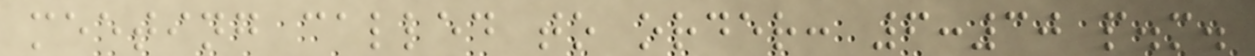meeting called to order: 6:30 p.m.
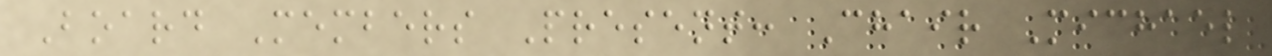Board Members Present: Chair Michael
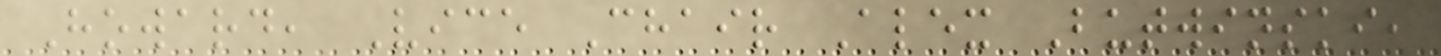Howard, Vice Chair Alex Butwinski,
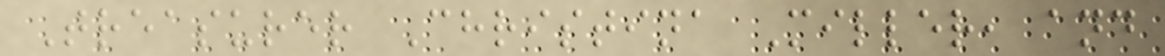Treasurer Christina Miller, and
